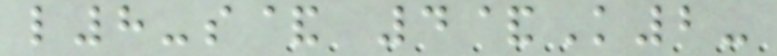l8-s& 4&K2-
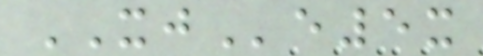XJe5x
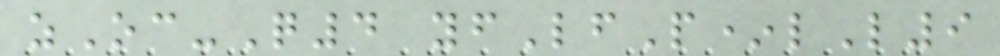zOc-Q4 yfLfP*lL9
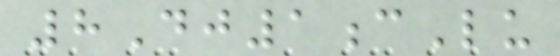8Dj1cLu
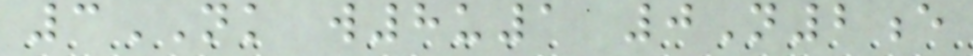3NK w8u1 0N2e
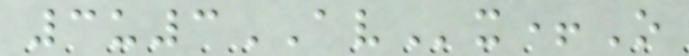3u3AVx+O
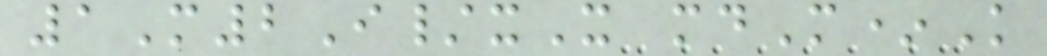1M2I/xX mdM*K
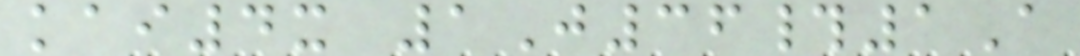kai4x 1J36#1A
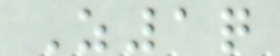Z1q
